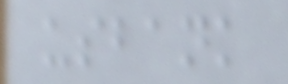usbank
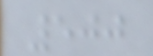500
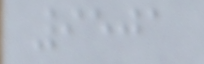9501
